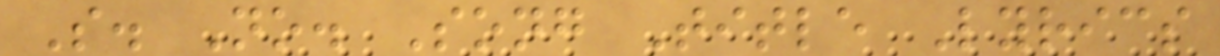S. No. Song Title Lyrics
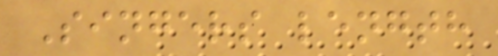Singers length
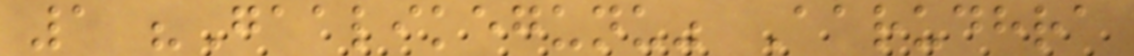1 "Gaalikegunu" Aarudhra
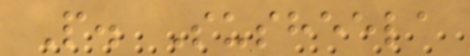P. Susheela
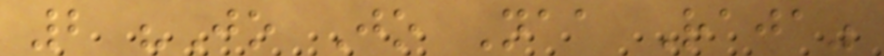2 "Jo Jo Naa Raja"
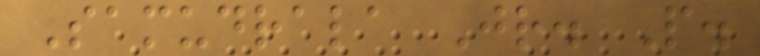Samudrala Jr. P.
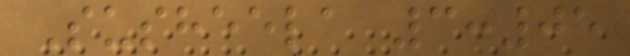Susheela 3:05
